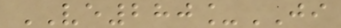VE280_JI
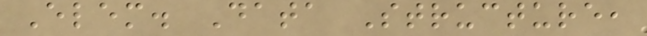Elem. Data Structure,
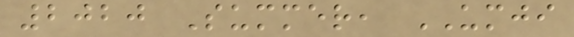2020 Summer, UMJI
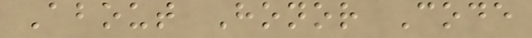About Honor Code
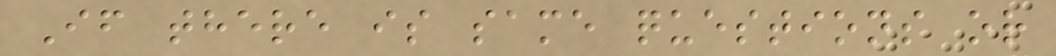If there is same questions or
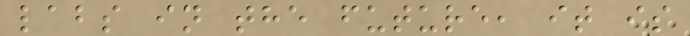labs in the future, it is
